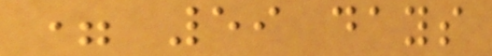= 59 days
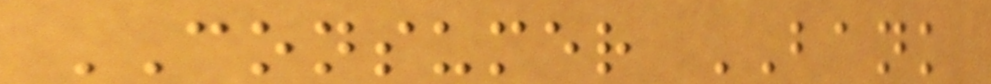CONSUMER BANK
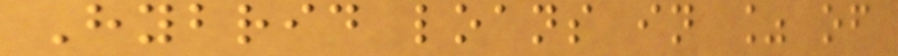Hybrid loans in % of
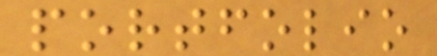portfolio
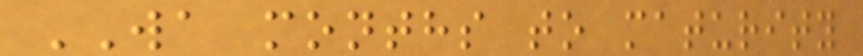WA months to maturity
